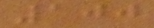100
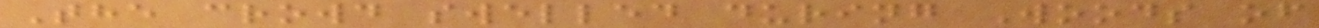The crowd swelled during Woods of
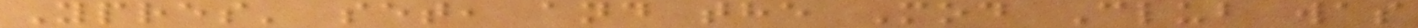Ypres' set, and the Mod Club was
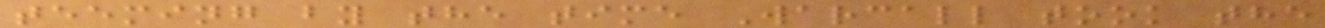teeming by the time Warcall took the
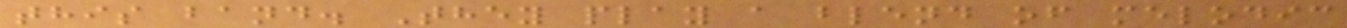this band. They play a blend of melodic
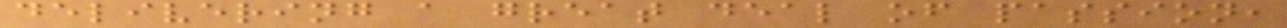delivering a great deal of passion,
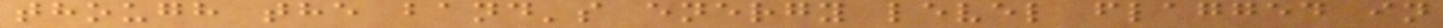though the band's energy level flagged in
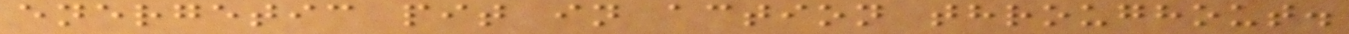energetic pit in action throughout.
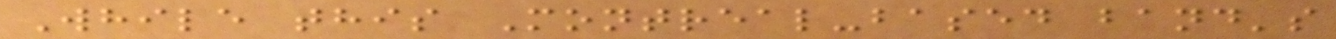While this Montreal-based band's
